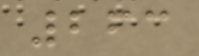263
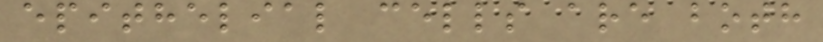epithelial cells are both
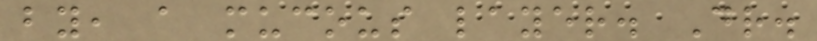by, a mucous layer. Dr.
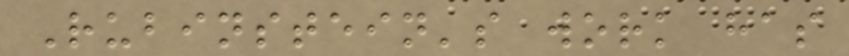Rubinstein's work has
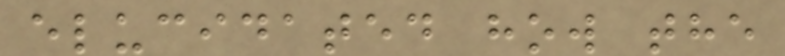elucidated how the
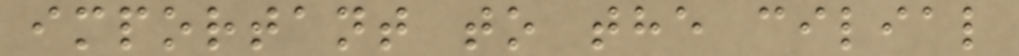important to the cilial
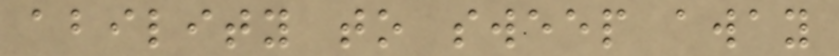ability to sweep away
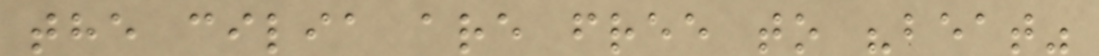the cilia are free to "beat"
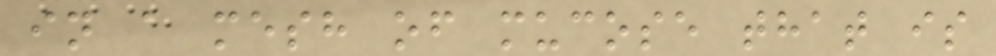in a mesh of mucose that is
